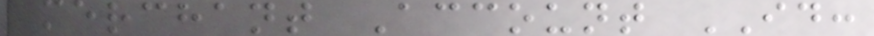Merchant Account ID:
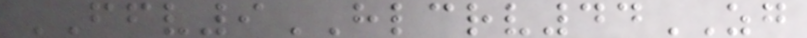FFV9HLCRV44ZG
